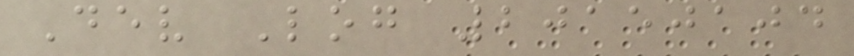Dev Log 20150104
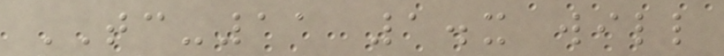TC-11 1.x will
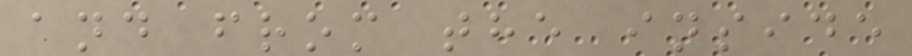and from the inside
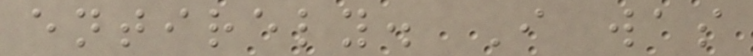entirely. I was
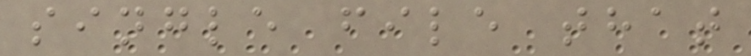single file that
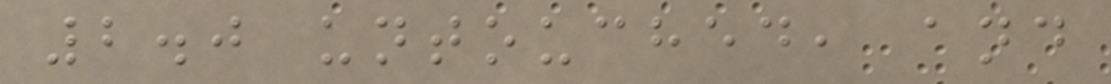2.0 untouched, and
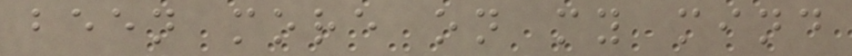been more on my mind
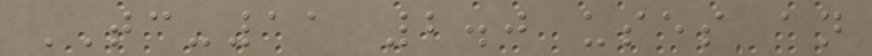TC-11 2.0 uses an
